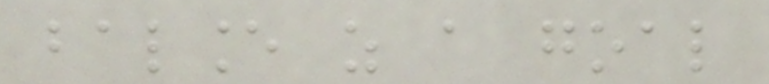balance as a goal
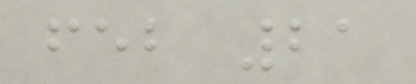feb 21
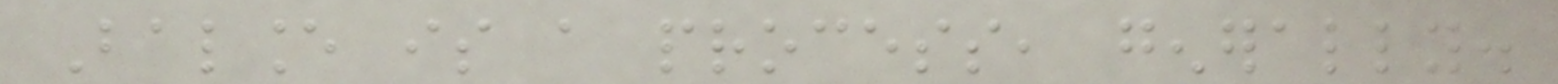Balance is a process, generally.
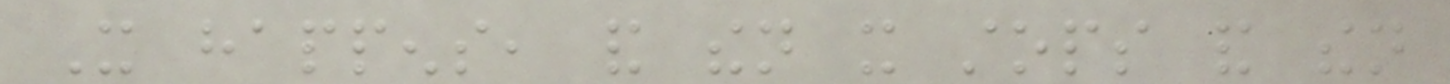It happens, and then it stops and then
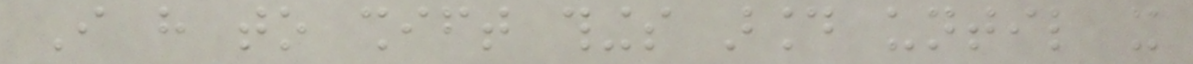I have to shift things around until it
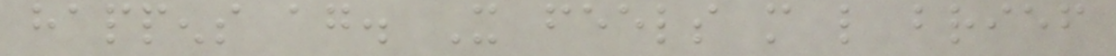happens again. It feels more like brief
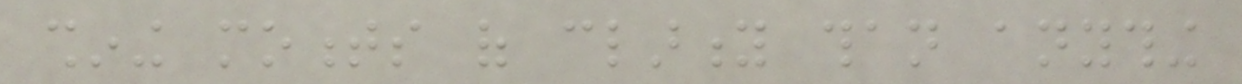shining moments of clarity than anything
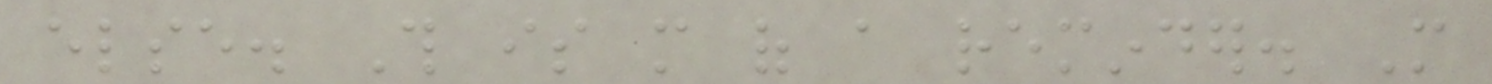else. This is more of a reminder. More
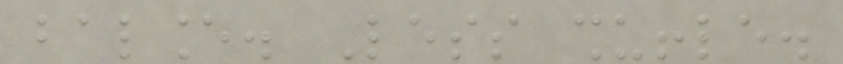balance. Less shuffle.
